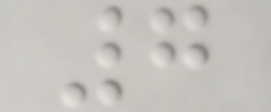7
